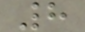8
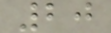20
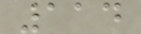114
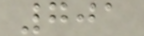701
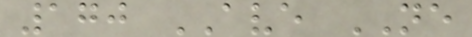170 AVE NE
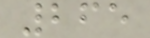265
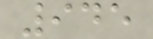945
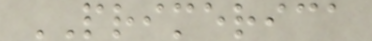PRIMERICA
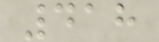418
